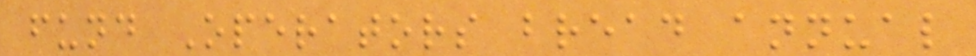fund Operators bread annual
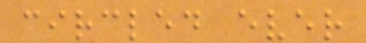circled ever
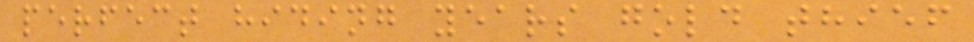perfect hiding years gold thief
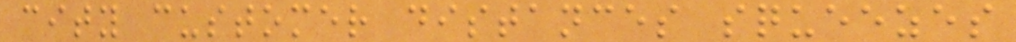city customer distances squeezes
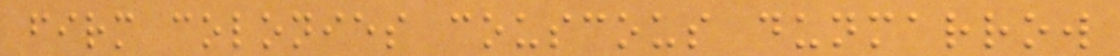firm colonies couscous dunmarrow
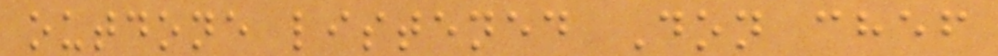outdone listened Don chef
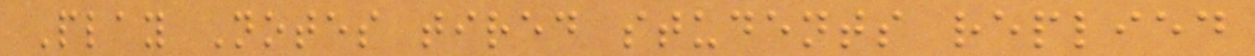Play Notes tired students replied
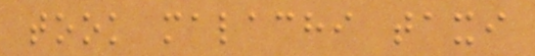took malachi taxi
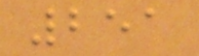251
